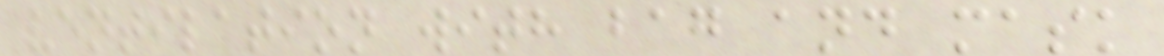ventilation with bag and mask
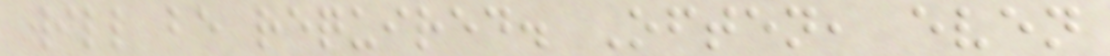will be required. Often, even
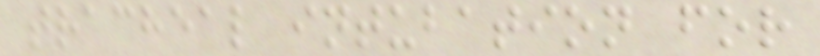tracheal intubation for
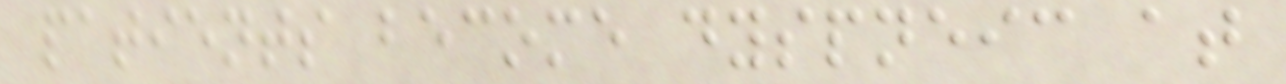patients become dyspneic at
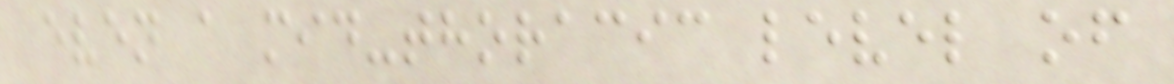even a mid-thoracic level of
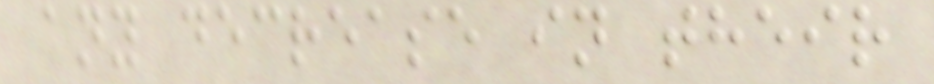any decrease in their
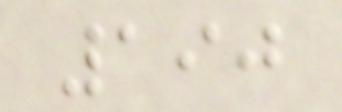190
